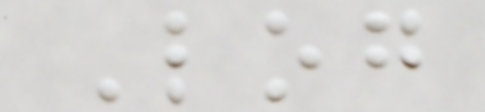Log
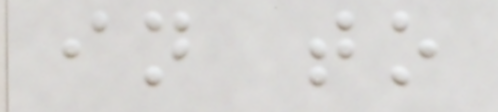in to
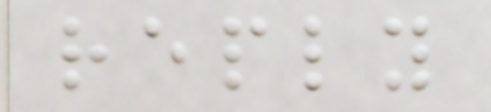reply
